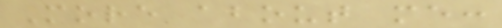More about me:
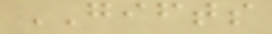GIFTS
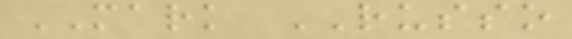MARK RUSSO
